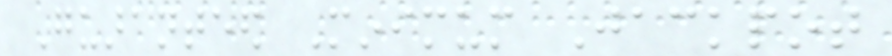Guaranteed Minimum Jackpot
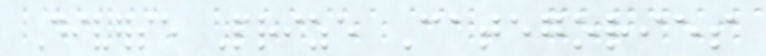Diverse Prize Categories
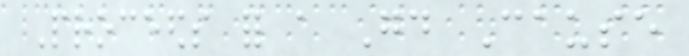Proceeds for a Good Cause
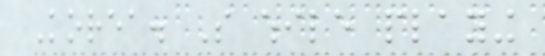Korea. So while playing
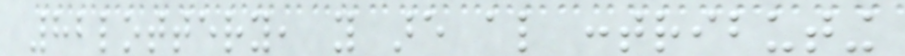82lottery, you are also contributing
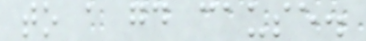to a good cause.
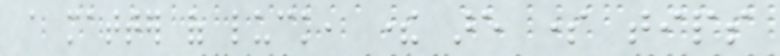a matter of luck, there are some tips
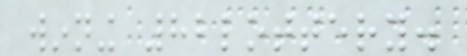winning 82lottery.
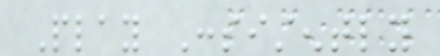Play Consistently
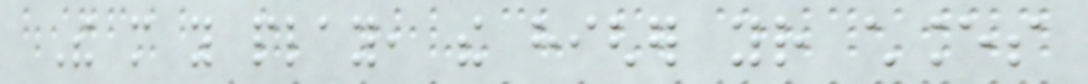The more you play, the higher your chances
